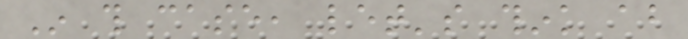In this case, let's think about
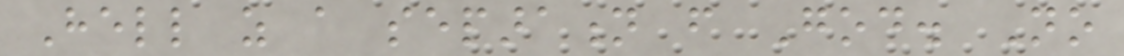Hell as a separation from God. No
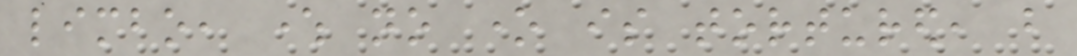limbo, where no one is tortured, but
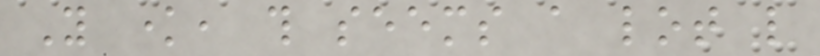You know, this seems a lot like
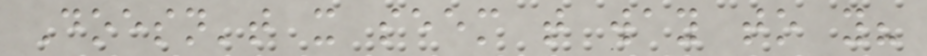Doesn't it seem that way to you?
